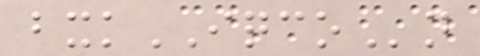bxkIQCOn
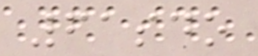61sdo
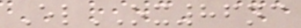ElOX86nc
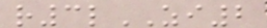r3lZI2
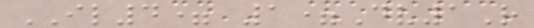IL4= 1=Dv1R
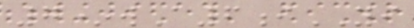7*wA6iYI
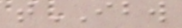tIBW
